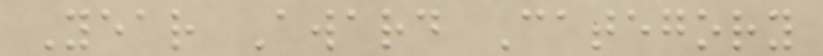Year Award Category
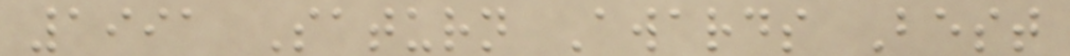1991 Saturn Awards Best
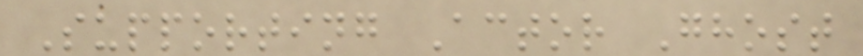Supporting Actor Ghost
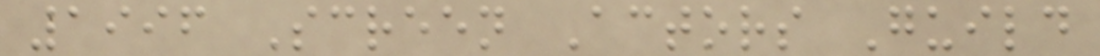1996 Screen Actors Guild
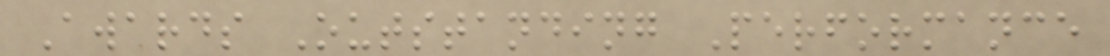Awards Outstanding Performance
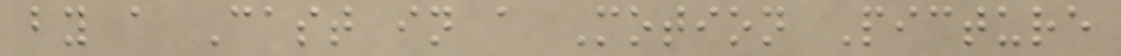by a Cast in a Motion Picture
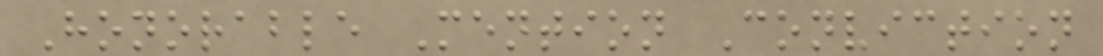Honorable Mention Conviction
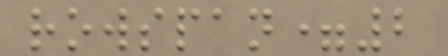rowspan=2
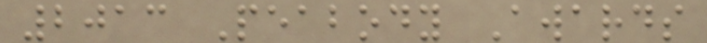2013 Peabody Awards
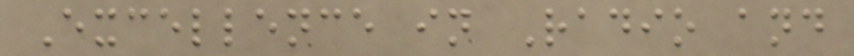Excellence in Radio and
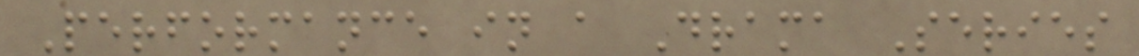Performance in a Drama Series
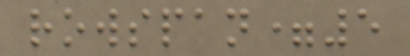rowspan=5
